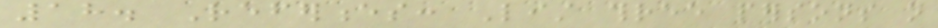18. References: List three persons not
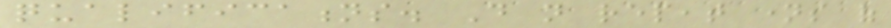qualifications. Do not repeat names of
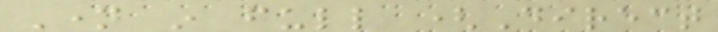Name in full (Direct
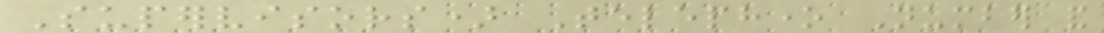Supervisors) Telephone Number and
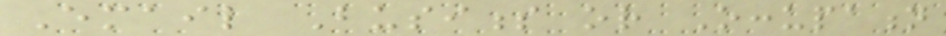Email Business or Occupation
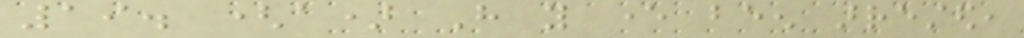19. (a) Have you ever been arrested,
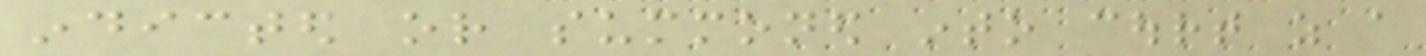indicted or summoned into court as a
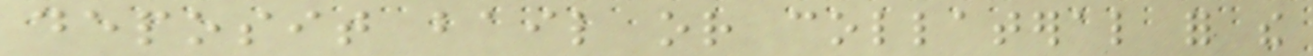deposit bail or collateral for the
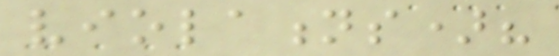violations)?
